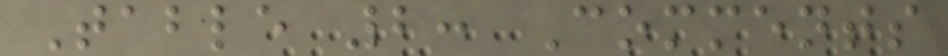Table 2: Comments
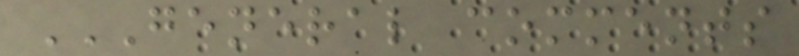GENERAL COMMENTS
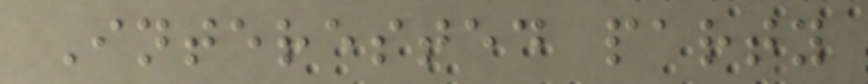Interested party
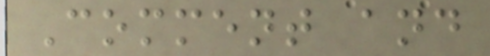Comment and
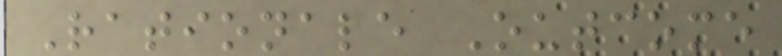Rationale Outcome
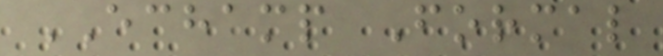ECHAMP Formal
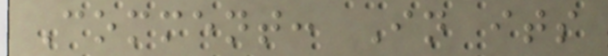Comment: In its
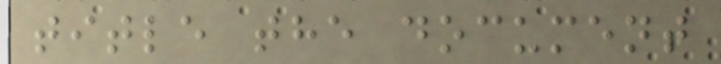title the document
